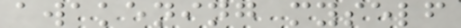awakening myself
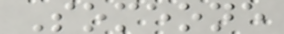Someone
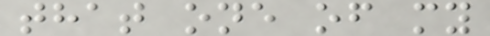that one of my
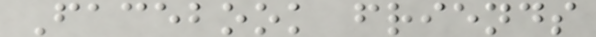Facebook friends
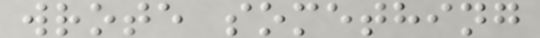wrote something
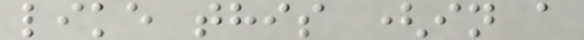like this (in a
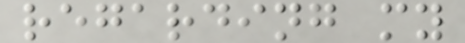regarding my
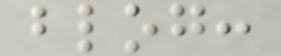blog:
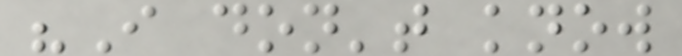"I don't know
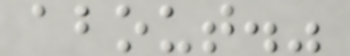about."
